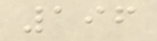196
